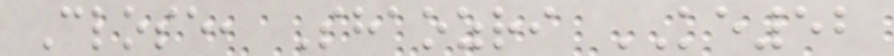Close, Shaozri KE52
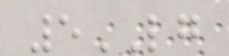5LG
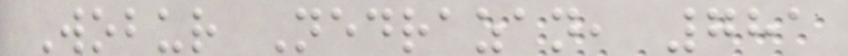Wobur Nedrazan, 781
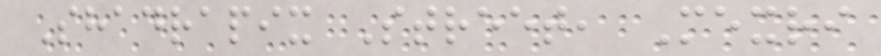Shadrapix Street, Mexri
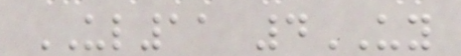UL11 4UY
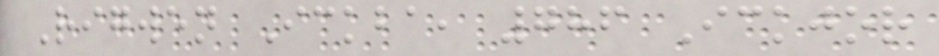Rigwen Ickba, 786 Ickjor
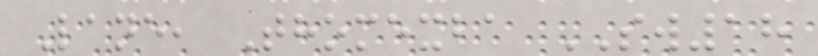Lane, Thomexba SW18
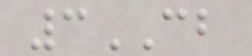3CB
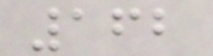162
